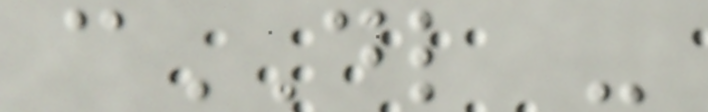cDL -
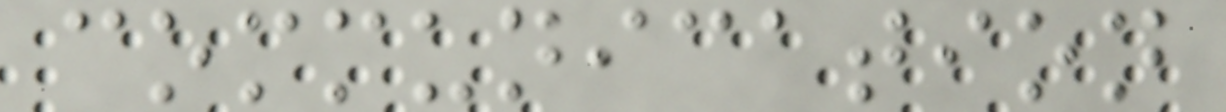communication
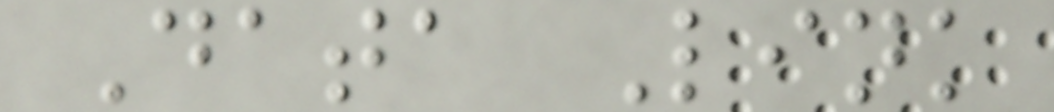Data Link
